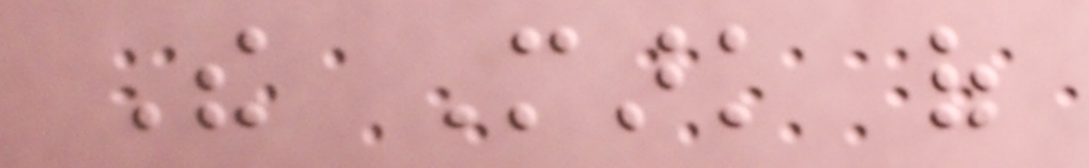The Mark of
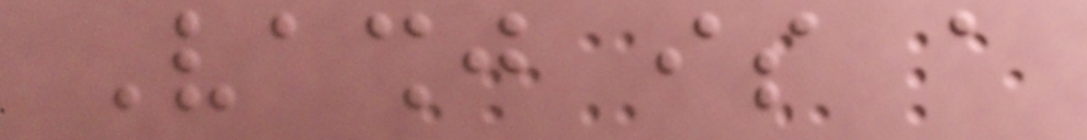Vashj is a
